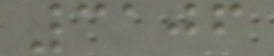3106
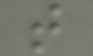t
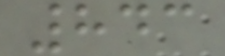843
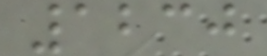1230
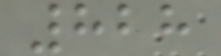828
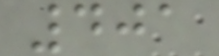401
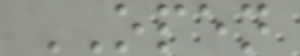OPEN
